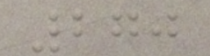270
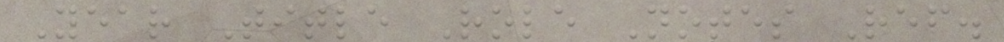Year Title Role Notes Ref.
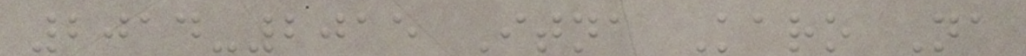2014-2015 Itna Karo Na
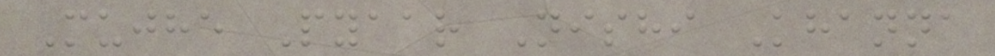Mujhe Pyaar Nishi Khanna
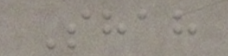Shah
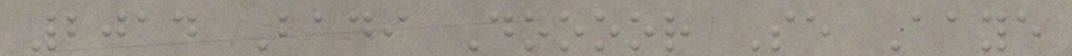2014 Badi Doooor Se Aaye
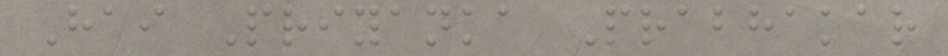Hai Priyanka Prabhakar
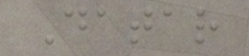Datar
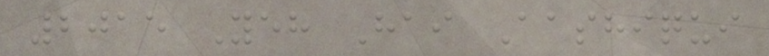2015 Yeh Hai Aashiqui
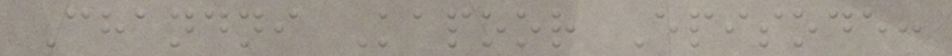Chandni Kapoor Episode:
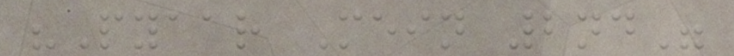"Pyaar Mein 2nd"
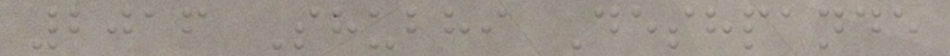2016 Shubhi Deshpande
